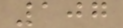107
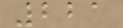221
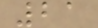21
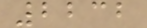2232
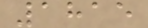1815
